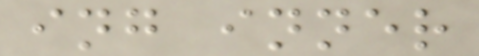ing inner
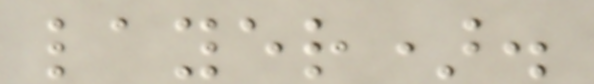layer).
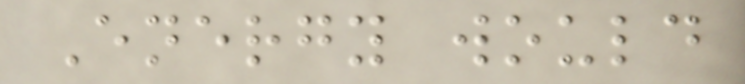Energy would
